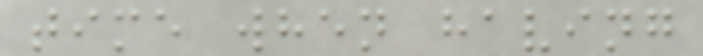time when having
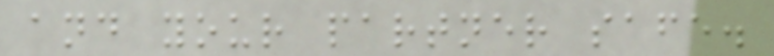and your partner safe.
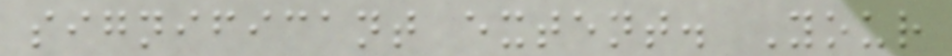significant extent. Your
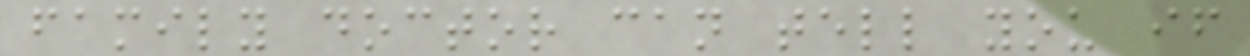family doctor can tell you if
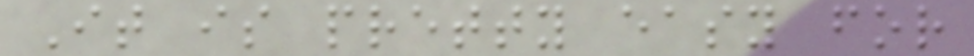It is pretty easy for
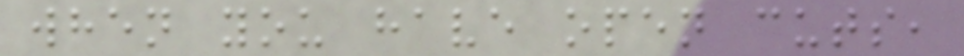when you have open cuts,
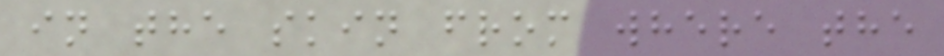in the skin from where the
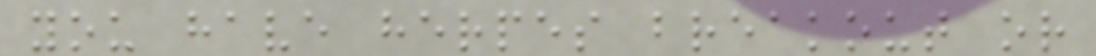you have herpes breakout or
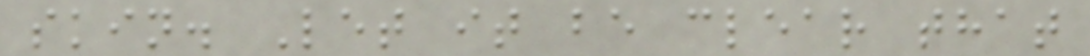skin. Let it be clear that
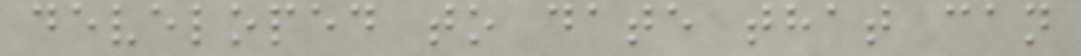developed to date that can
